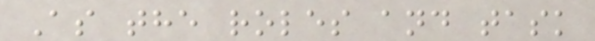As the roles and task
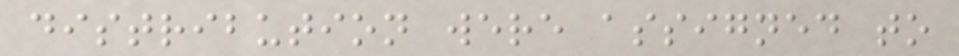distribution were assigned to
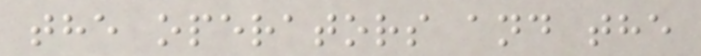the operators and the
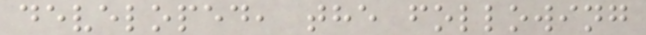developed, the following
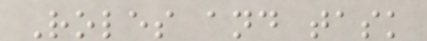Roles and task
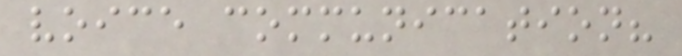voice communication?
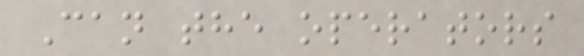Can the operators
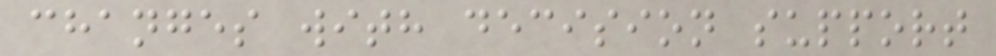changes with decision support
